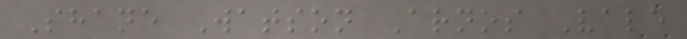Shane Watson Arnos Vale
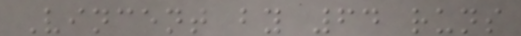Vincent by 64 runs
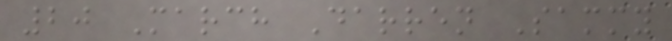20 March Darren Sammy
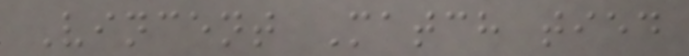Vincent Match tied
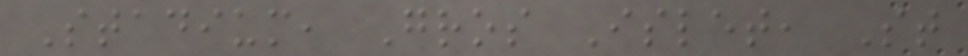Stadium, Gros Islet, St
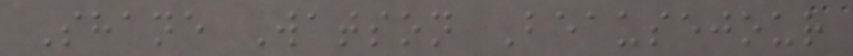Shane Watson Beausejour
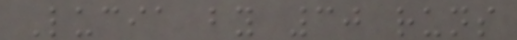Lucia by 30 runs
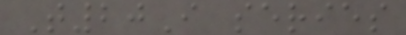T20I series
